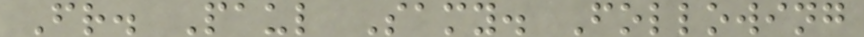Fr. Paul Samy. Following
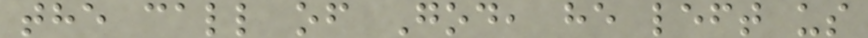the call of God, he left us
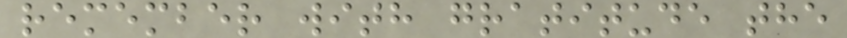remember with gratitude the
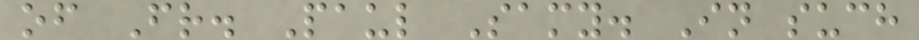of Fr. Paul Samy. In such
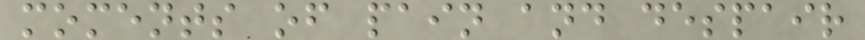moments of pain and despair
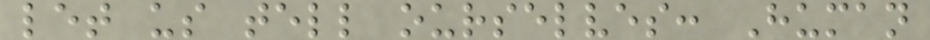let us tell ourselves: Human
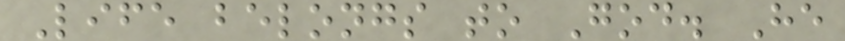Life belongs to God. He
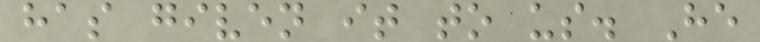has given it to us. He
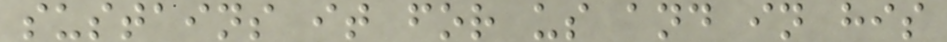sustains it for us and in his
